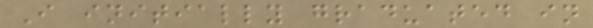I initially graduated in
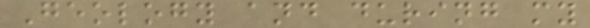Geology and during my
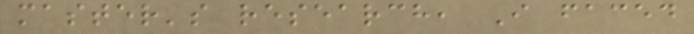master's research, I faced
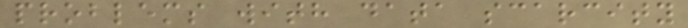problems with data scarcity
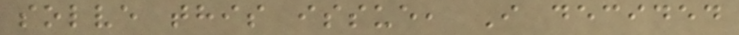solve this issue, I decided
